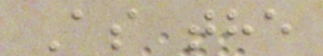As the
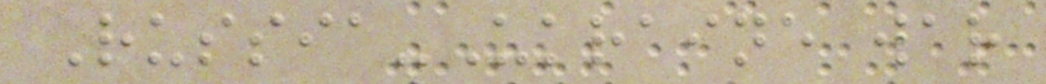Russia-Ukraine war
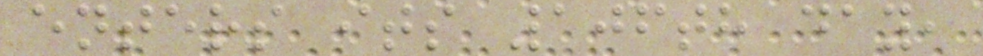enters its 106th day,
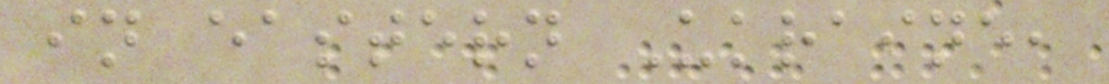in eastern Ukraine,
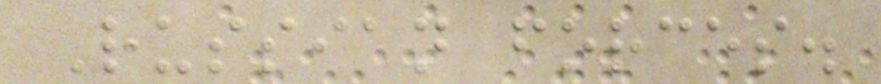Russian forces.
